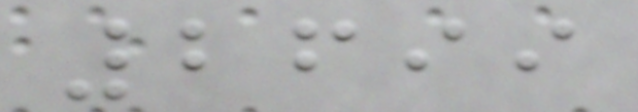2699
